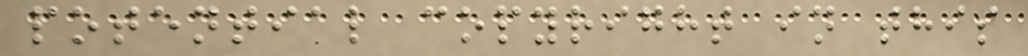potential copyright in this
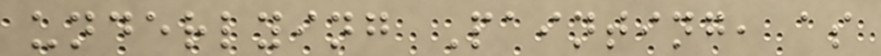underlying Painting, as
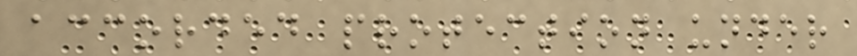accorded protection under
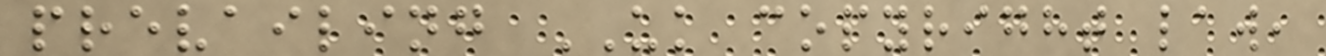prevailing UK copyright law,
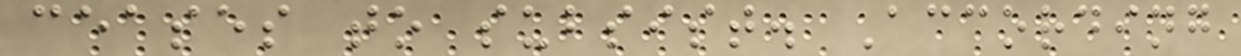ceases to subsist. According
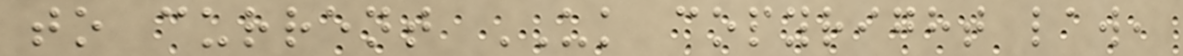to current UK copyright law,
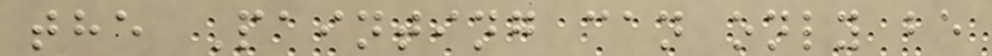the Painting can only be
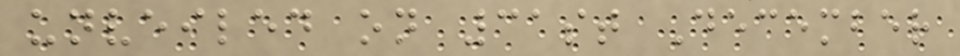unveiled on 31st December
